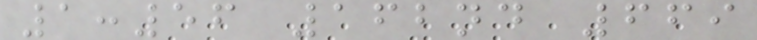1:56 162nd 669
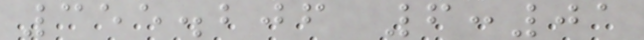355.206 6:01
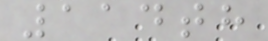114th
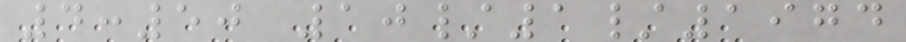4:50 10/1/1974
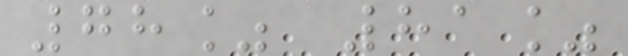78% 81%
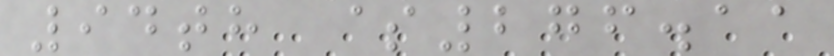94th $276.11
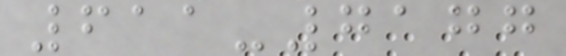611-7177
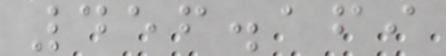456.169
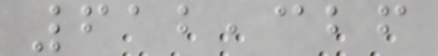612,326
